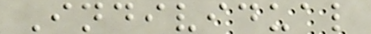Individual
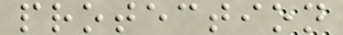protection
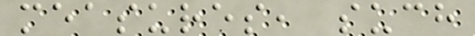measures, such
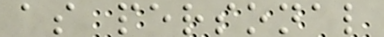as personal
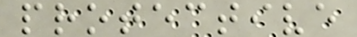protective
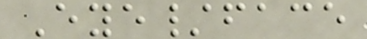Eye/face
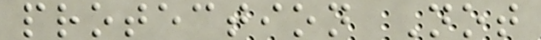protection Not
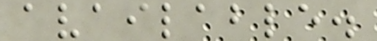available.
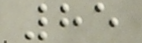85
